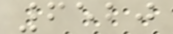6520
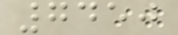7450
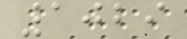1029
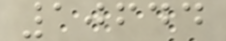10644
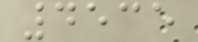4535
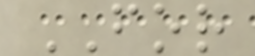FOR
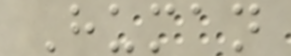Human
